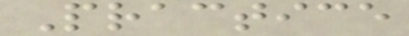Practice
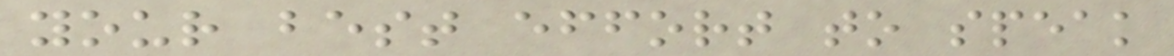your best effort to speak
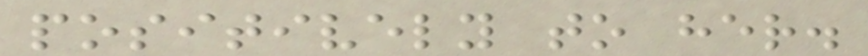positively to her.
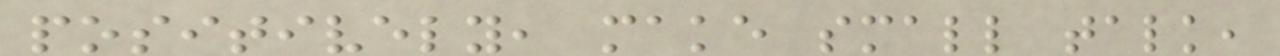positively, make small talk,
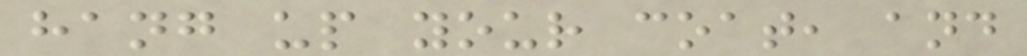hang up your coat, and
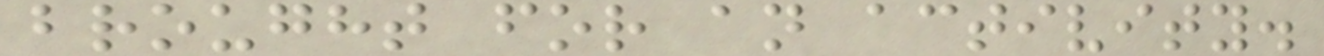brought for an activity.
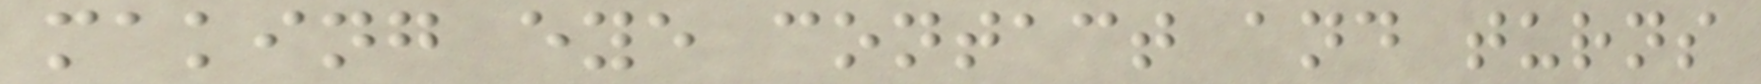making eye contact and turns
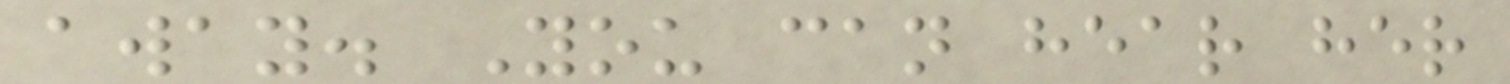away. You can hear her
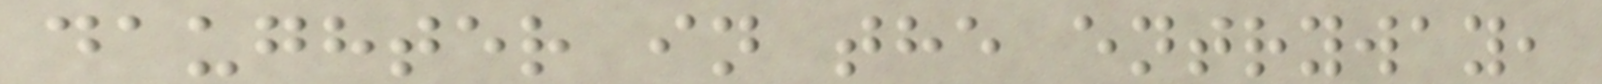daughter in the entryway,
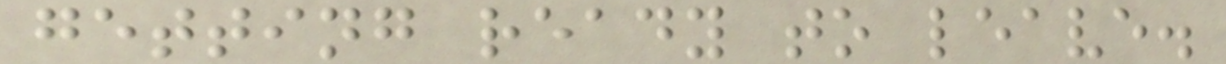getting ready to leave.
